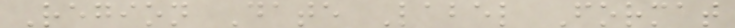Region Date Label Format
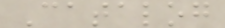Catalog
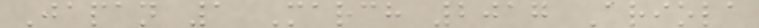Japan 1 March 2017 Ariola
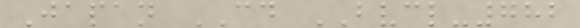Japan CD BVCL-782
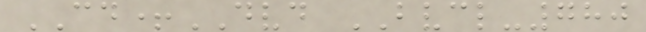CD+DVD BVCL-780
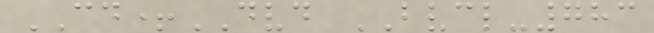CD+DVD BVCL-783
